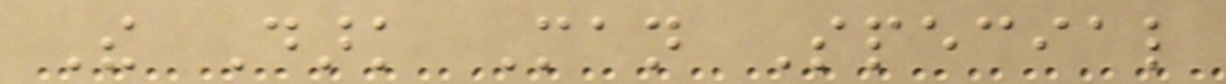The Dark Man Special
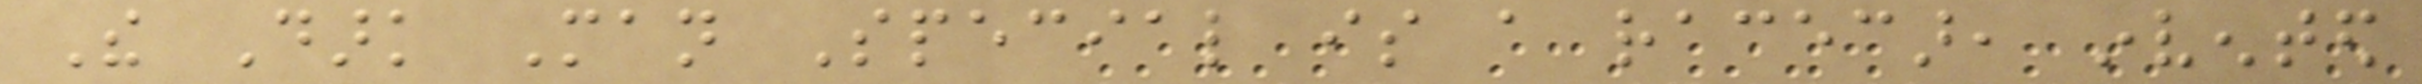The Dark Man Special is a racecar, invented
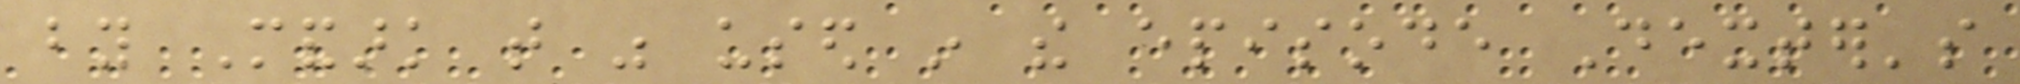by Mandark that was used in the episode Dexter's
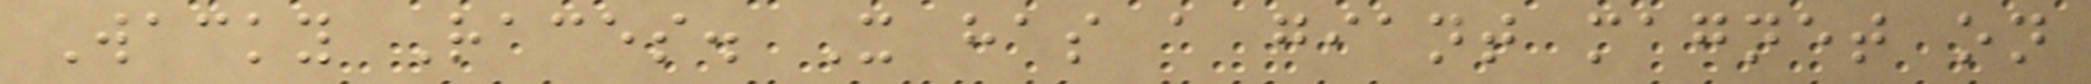Wacky Races. It has a giant magnet on
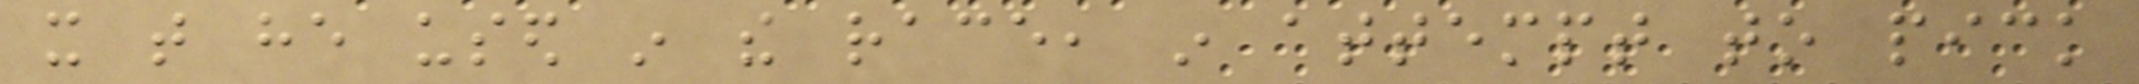it that he used in the race, in attempt to pick
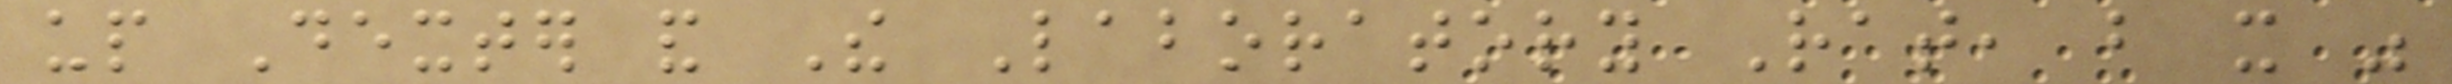up Dexter and The Laboratory Rat, but it was
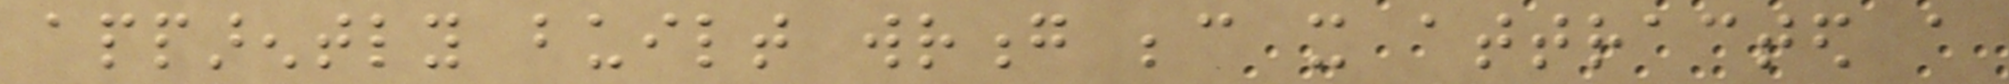apparently built wrong because it attracted a
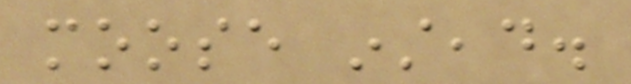moose instead.
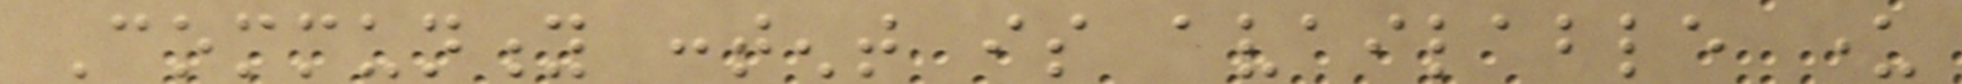Community content is available under
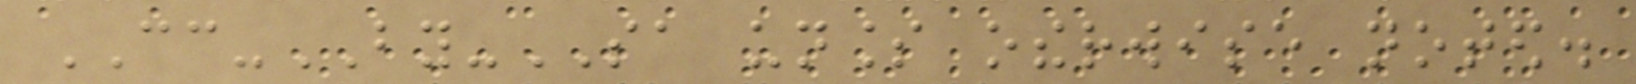CC-BY-SA unless otherwise noted.
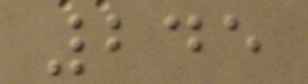245
